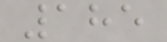185
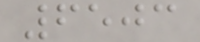6503
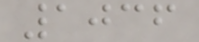1036
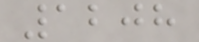1208
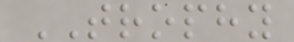TROPHY
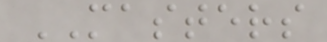MASTERS
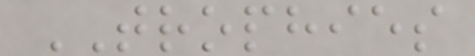TROPHIES
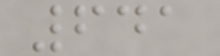641
